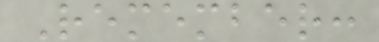Remember:
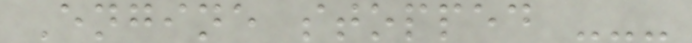Engine stopped ---
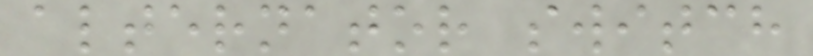alternator switch
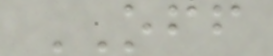OFF
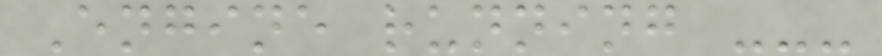Engine running ---
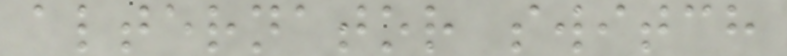alternator switch
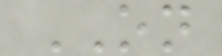ON
